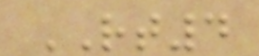RT4
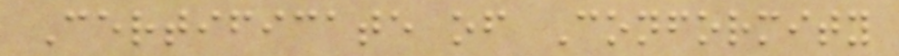Certificate of Conformity
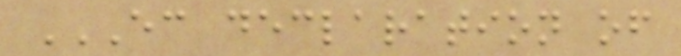EC DECLARATION OF
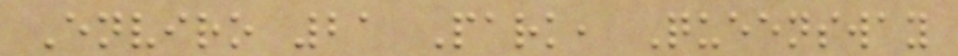Enviro 21 Park, Queensway
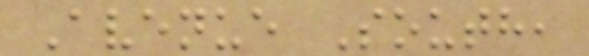Avenue South,
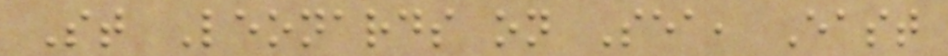St Leonards on Sea, East
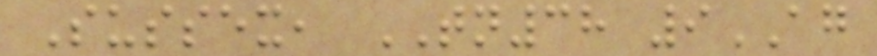Sussex, TN38 9AG
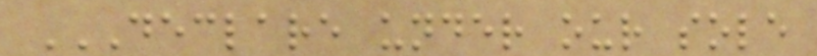DECLARE UNDER OUR SOLE
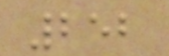252
